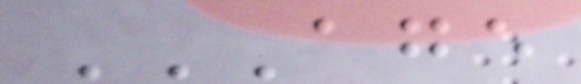AGE
